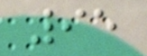95
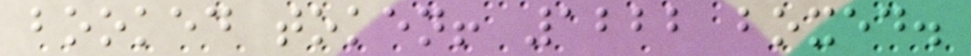booked token! 1222 boxed.
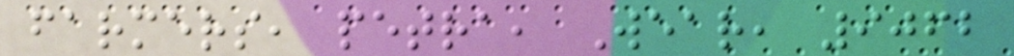farmers, petra, Wear, 9062
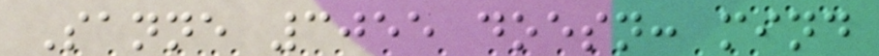Sanne 3055 doesn: mind
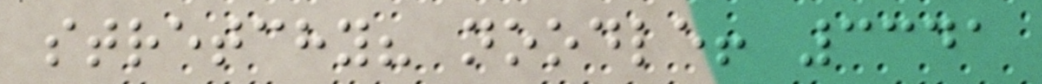stretchy? noodle! 3341
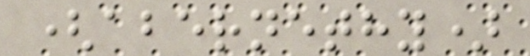(abernethy)
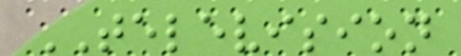TELEVISION
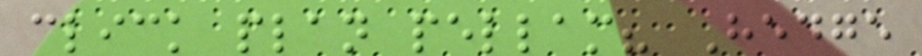click plan pellam? Hedge
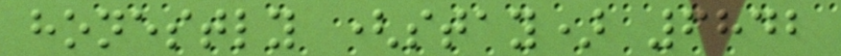honestly (stay) 6842
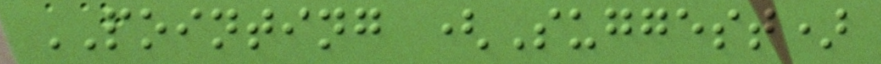POINTING (Suggest)
